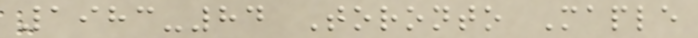1983-84 Toronto Maple
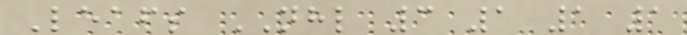Leafs NHL 3 1 1 1
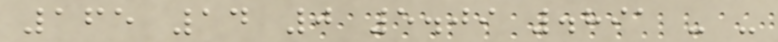165 14 0 5.09 .891 - -
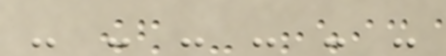- - - - - -
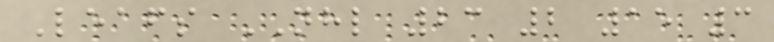Leafs NHL 23 2 15 3
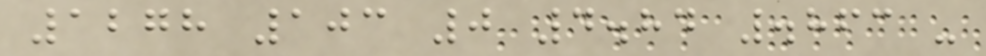1278 103 0 4.84 .863 -
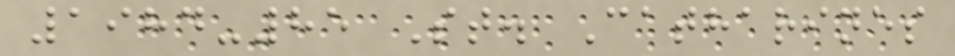1984-85 St. Catharines
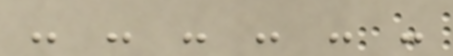- - - - - -
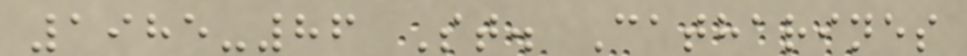1985-86 St. Catharines
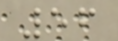56
